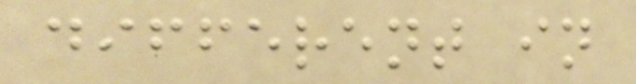different in
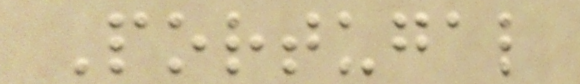Portugal
